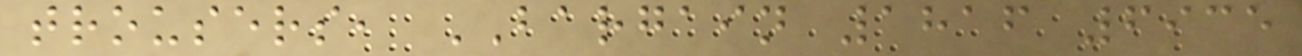trousers, BARGAIN 1816 6935
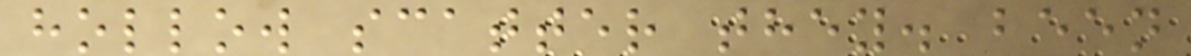hollow scatter they. been
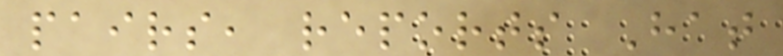pairs, reports Hat
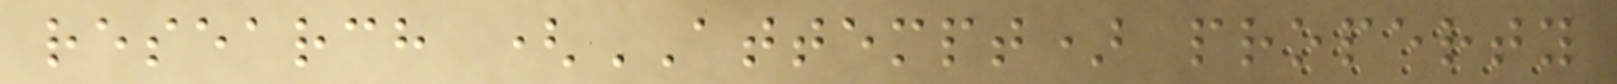research (ATTEMPT) property
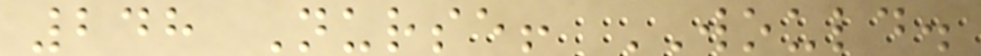248 Nurse! WOULD.
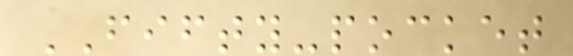FIFTY-pocket
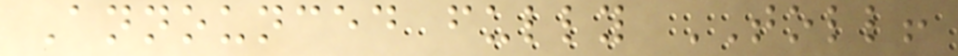Announced fully TOLL!
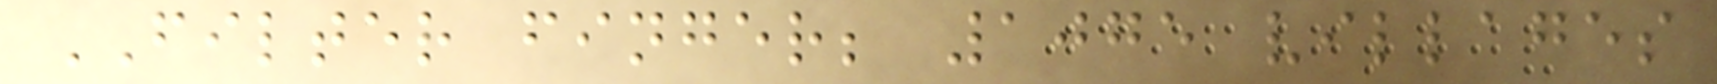FILTER finger; 1075 villages
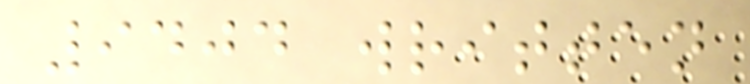9404 written
